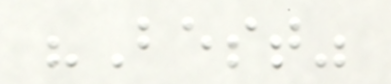"Best"
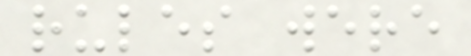rules were
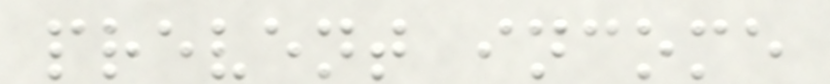prevent income
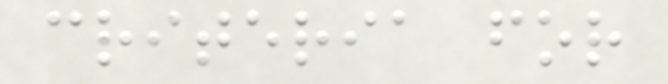criteria for
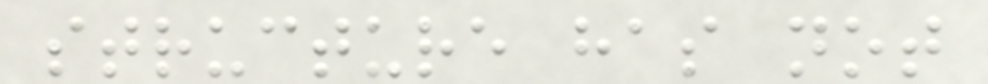structure has not
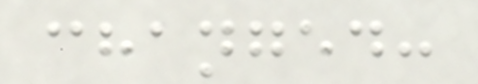changed:
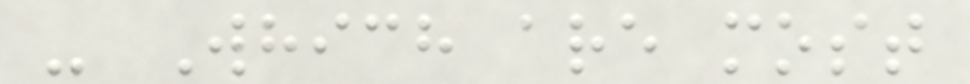- Which are most
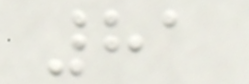81
